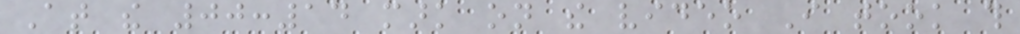At the 00:14 mark on the video I took this
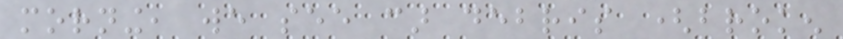morning, we see car debris (broken
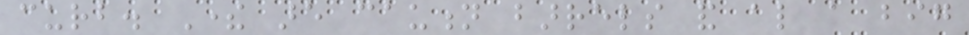curb. There are caution barrels and also a big
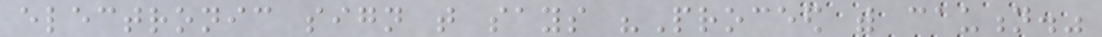electronic sign that says "Proceed with caution."
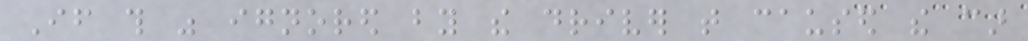If this was ignored by the driver that caused the car
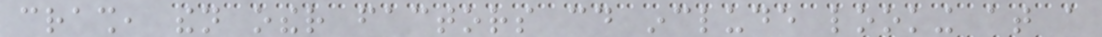crash, then other factors could include looking at a
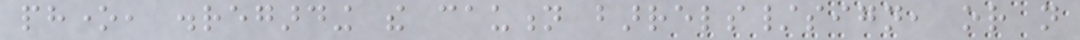phone, disregarding the caution barrels/sign, or not
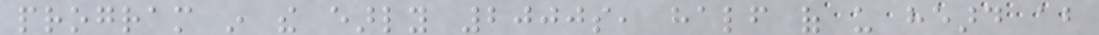program in the early 2000s, half of us heard about
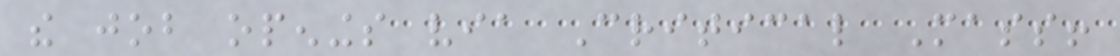the job openings via Critical Mass!
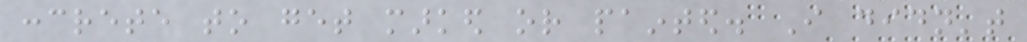concrete to get marked or painted. I didn't
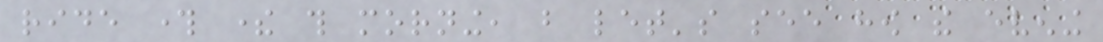ride through there this morning, but let's see how the evening
